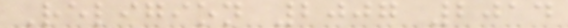Religion 2007 2014
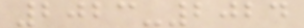2023-2024
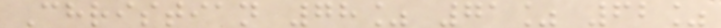Christian 78% 71% 62%
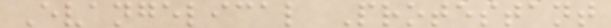Evangelical Protestant
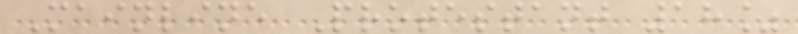Mainline Protestant 18%
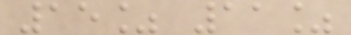15% 11%
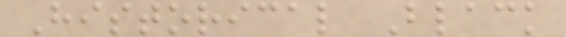Historical Black
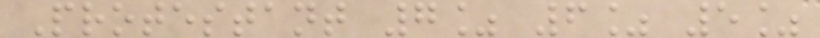Protestant 7% 6% 5%
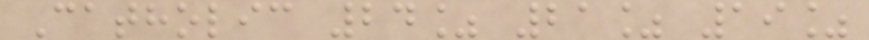Catholic 24% 21% 19%
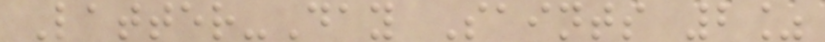Latter-Day Saints 2%
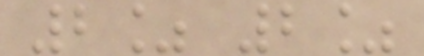2% 2%
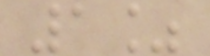1%
